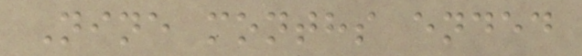Nine months ended
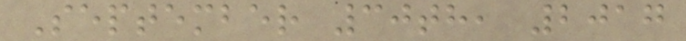September 30th, 2017
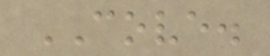COVE.
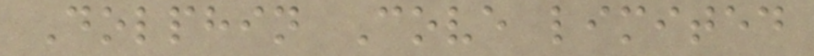Dolphin Cove limited
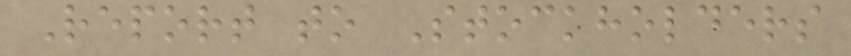Report to Stockholders
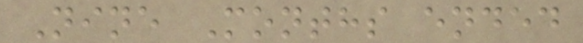Nine Months ended
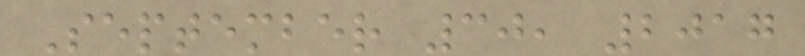September 30, 2017
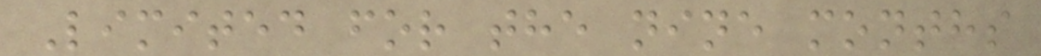Limited for the nine months
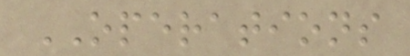OPERATIONS
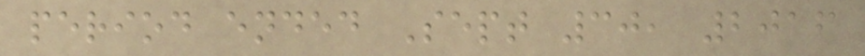period ended Sept 30, 2016
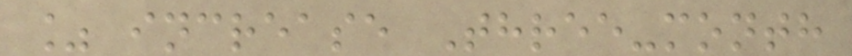% increase Three-month
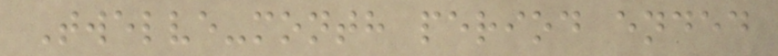Twelve-month period ended
